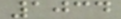1034
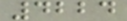4224
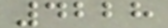4228
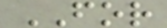FOR
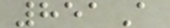851A
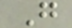G
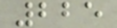225
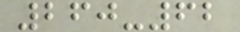260-62
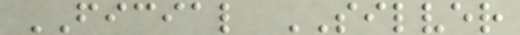FICIAL SILVER
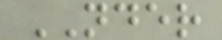NDER
